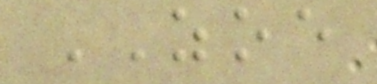ZOE
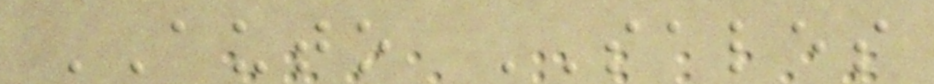AUTO SALES
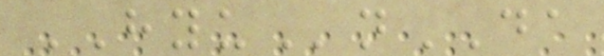HYUnDA
